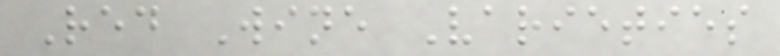Red Wine Varieties
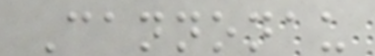Cannonau
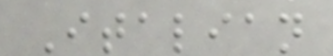Italian
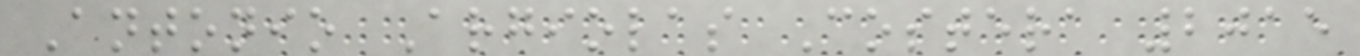Antonio Argiolas Costera 2015
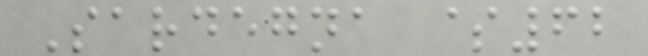Sardegna $62
